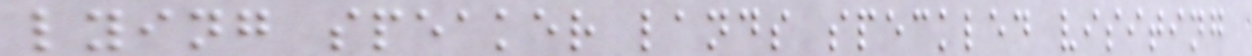lying speaker lands speckled visiting
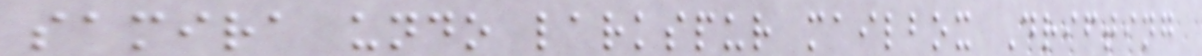samira undo larkspur mailbox Drifting
